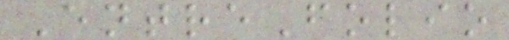EntreFolio
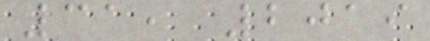31, 2019
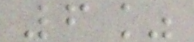6%
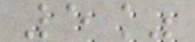5%
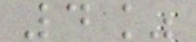4%
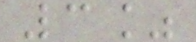3%
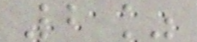2%
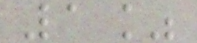1%
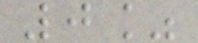0%
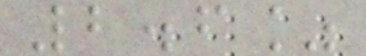2.6%
